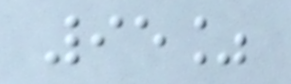95%
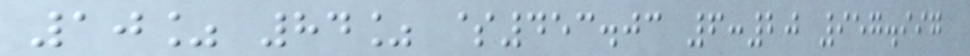10% 84% $453.03 6:20 957.997
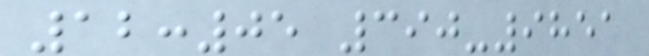12:05 390-9851
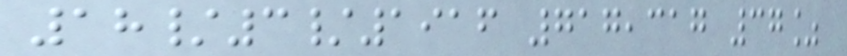18/3/1916 717,317 37%
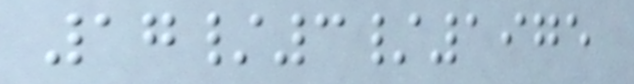17/3/1975
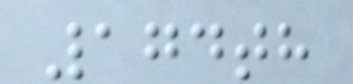174th
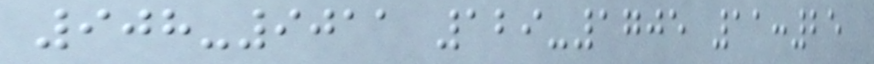908-9011 129-1705 11:25
